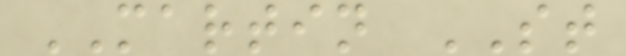MARTIN ST
